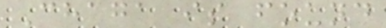Chaga is found
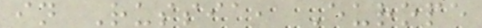in Russia, Europe
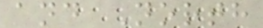and North
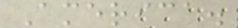America.
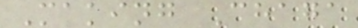Making Chaga
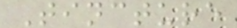Tincture
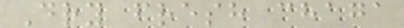Dry fresh chaga
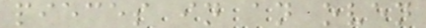pieces in an oven
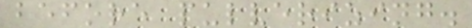before pulverizing.
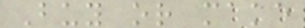Buy or make
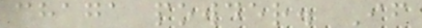chaga powder. If
